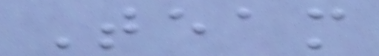Team
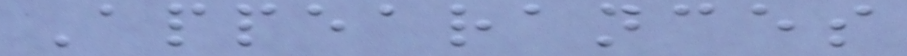Appearances
